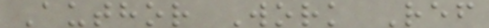Author Work Ref
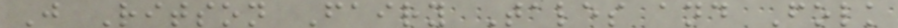J Ritson Fairy Tales and Folk
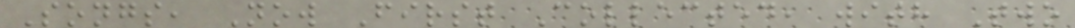Songs, Now First Collected, with Two
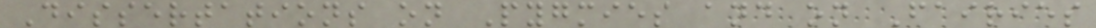Dissertations on Pygmies and on Fairies
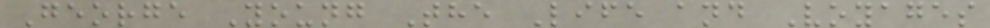George Young The Life and Voyages
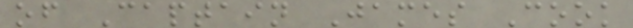of Captain James Cook
